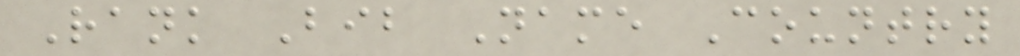Rank Bib Name Country
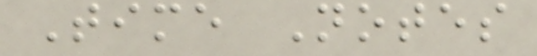Time Notes
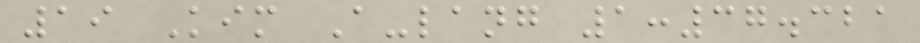19 Kim A-lang 1:37.321
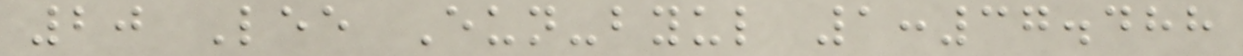20 Lee Eun-byul 1:37.488
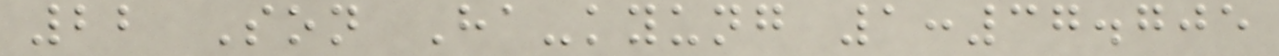22 Son Ha-kyung 1:37.705
